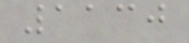1130
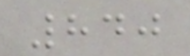840
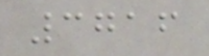3716
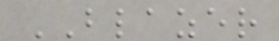BLAZER
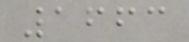1663
